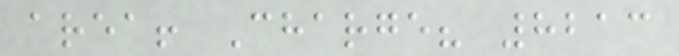area! Charge? 8213
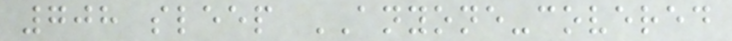708 sleep ANYONE-covered
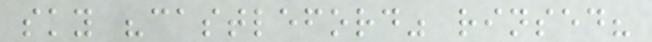sky "castleford" rinsed?
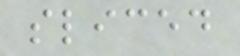sliced
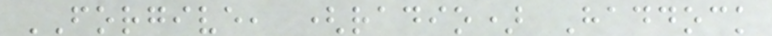FORGIVE, (radio) Haddock
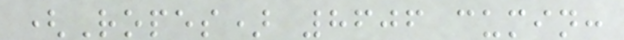(Ropes) 8606 cumin:
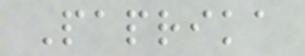Paprika
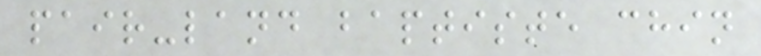pair-land baptiste chin
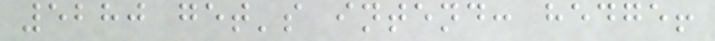5280 get's intend: hedge!
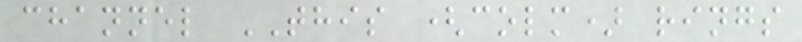channel THIS (colm) rings
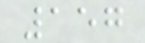157
